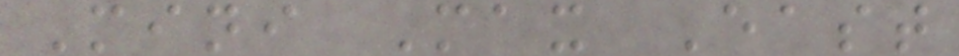Mini Max East
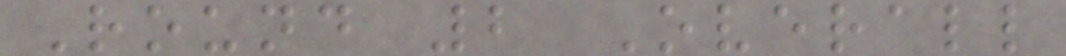Round 2 Overall
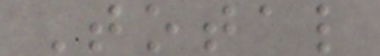Total
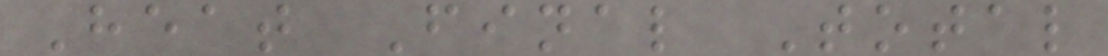Heat Final Total
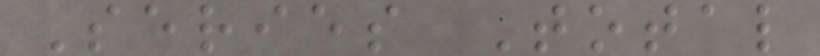Series Total
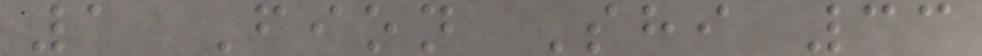1 Fion Shi 33
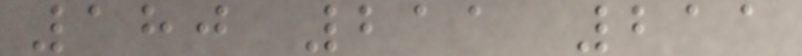180 211 211
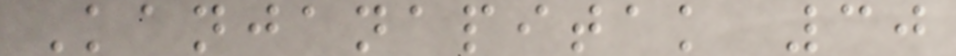Kanjanapitak 30
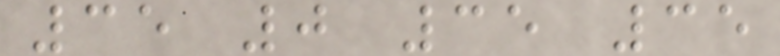35 0 35 35
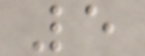5
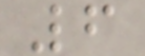6
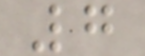7
